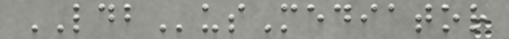LDBusMediator
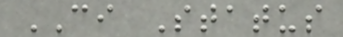CI Status
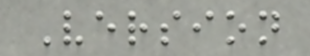Version
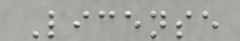License
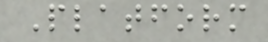Platform
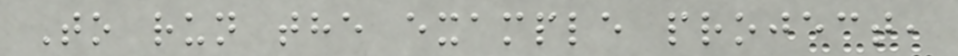To run the example project,
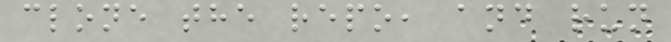clone the repo, and run
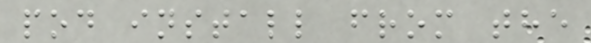pod install from the
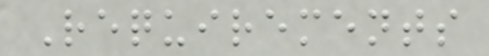Requirements
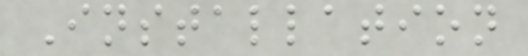Installation
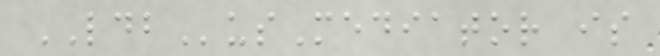LDBusMediator is
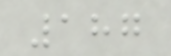187
